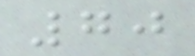70
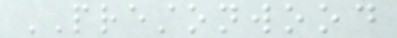PRESTONWOOD
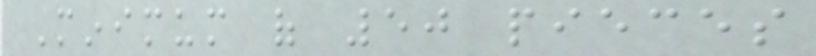Minimum of 50 pieces
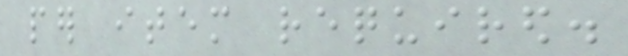per item required.
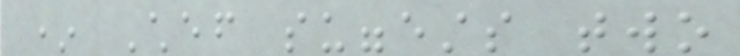* Chef suggests two
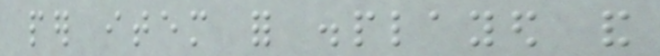per item for displayed and
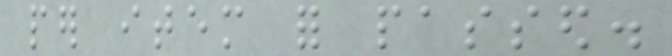per item for passed.
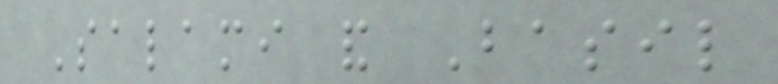Salami and Basil
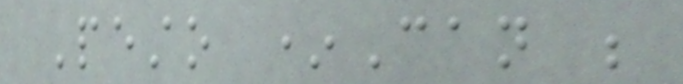Pesto *Can be
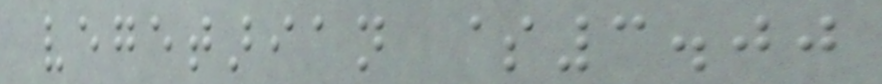vegetarian $3.00
